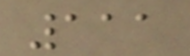111
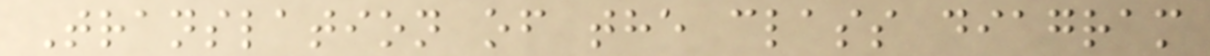Translation of the class diagram
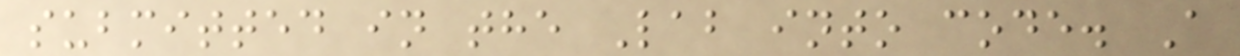submitted in the Lab into code. A
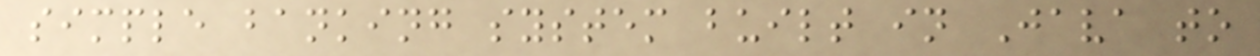simple banking system built in Java to
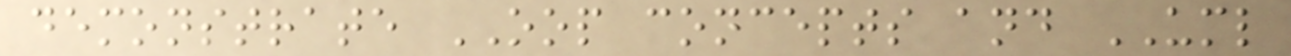demonstrate OOP concepts and UML
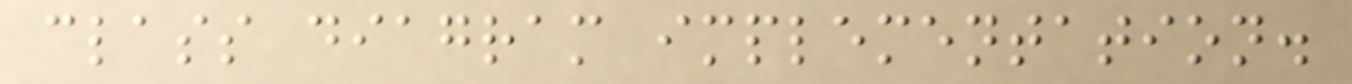class diagram implementation.
